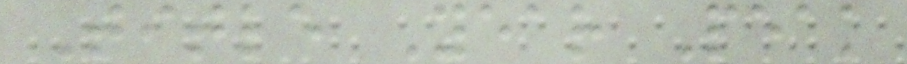Title Year Peak
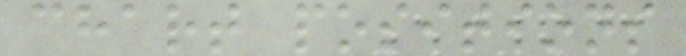chart positions
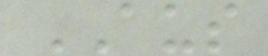AUS
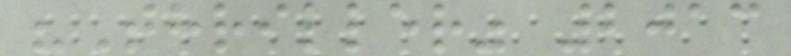"Thriller" 2013
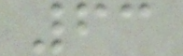63
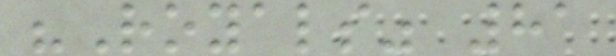"Royals" 81
